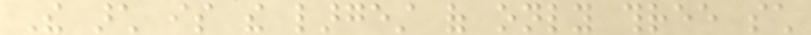The arch is the largest of only three such
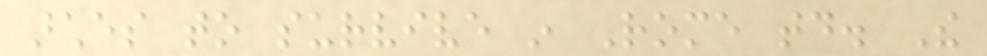arches to survive in Rome today. The
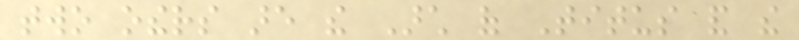two others are the Arch of Titus and the
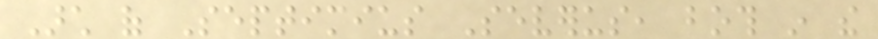Arch of Septimius Severus, both in the
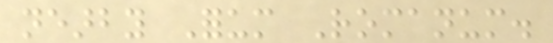nearby Forum Romanum.
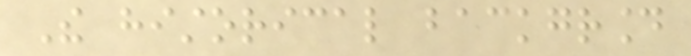The historical background
